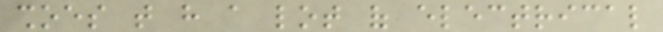shoes that have a lot of electrical
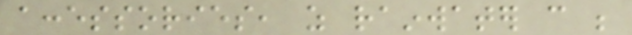accessories, as rainwater can be
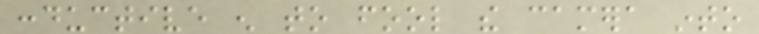conductive enough to fool the camera into
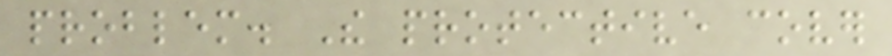problem. The protective cover
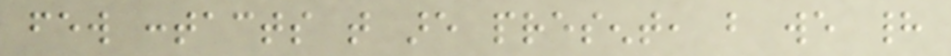few contacts that are present, but we had
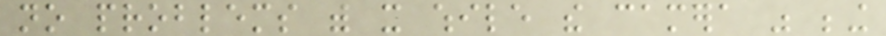no problems with it while the camera was being
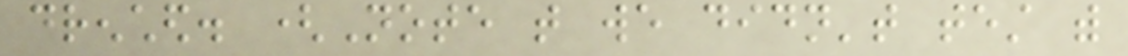drenched. (Note that we didn't test with
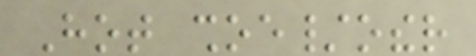Hot shoe/other
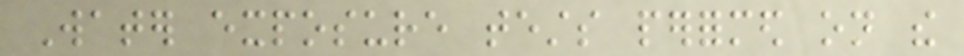Water exposure tests performed on the
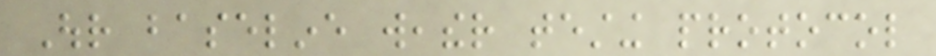Our baseline weather testing protocol
